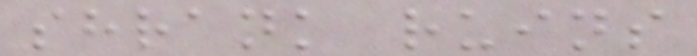shrank ruins
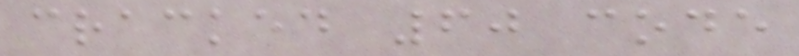cracked 60 code
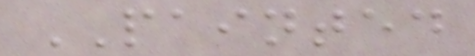PAINTED
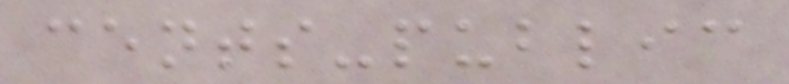cents-public
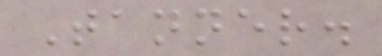Tanner.
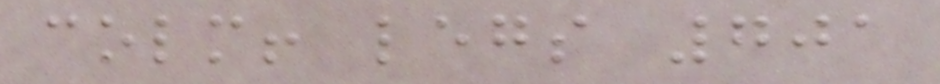colm! legs 701
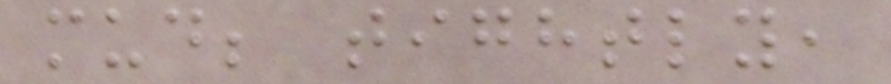mud; tightly,
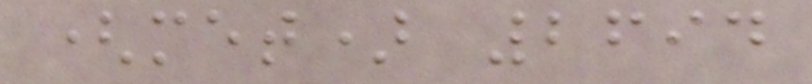(met) 2694
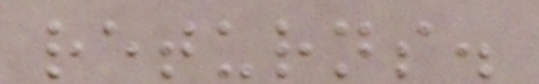returns.
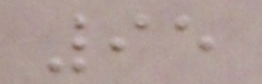95
